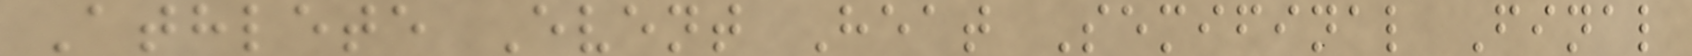Athlete Event Heat Semifinal Final
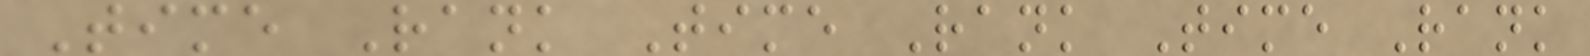Time Rank Time Rank Time Rank
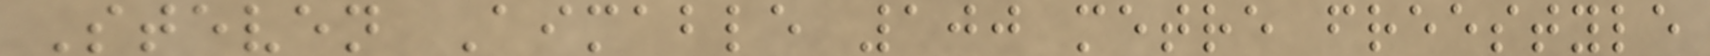Steven Aimable 100 metre freestyle
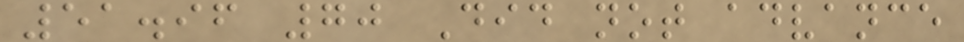51.96 70 Did not advance
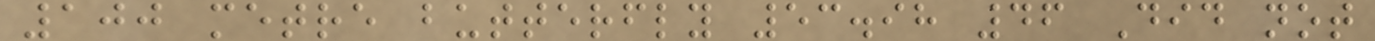100 metre butterfly 53.98 46 Did not
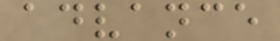advance
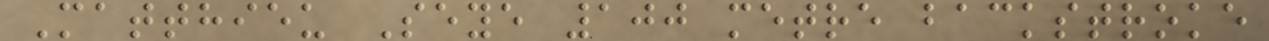Matthieu Seye 100 metre backstroke
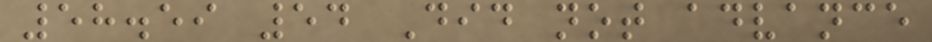58.59 54 Did not advance
